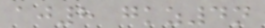aj8 gkz4n
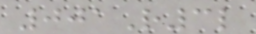001R3l
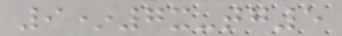9*7x-tg5
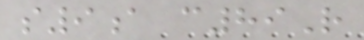s9a c89R
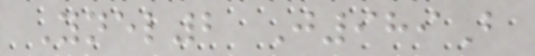Ynel2 J989B
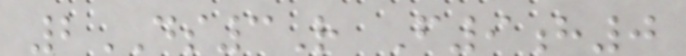2DS3R F9h0
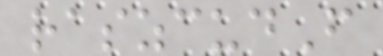raszcudF
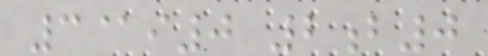3@i0 2b0
